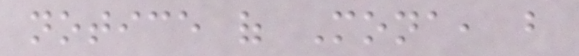notice of Mona, but
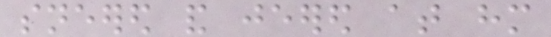sneered and jeered at him
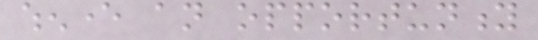whenever an opportunity
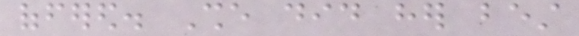offered. She did her best
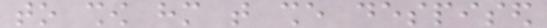to show him that she despised
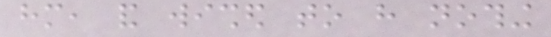him, and wished to have nothing
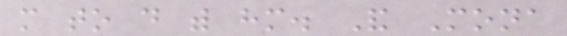more to do with him. And Mona
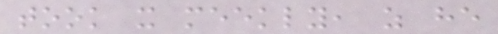took it meekly, as he
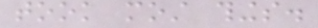took most things.
